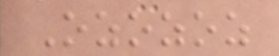Ozozoz
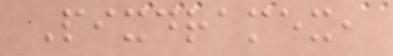Pixdramex,
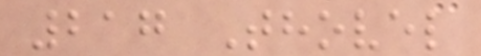217 Thovel
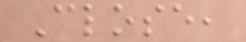Close,
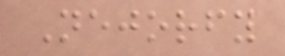Nejorfy
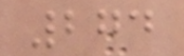274
